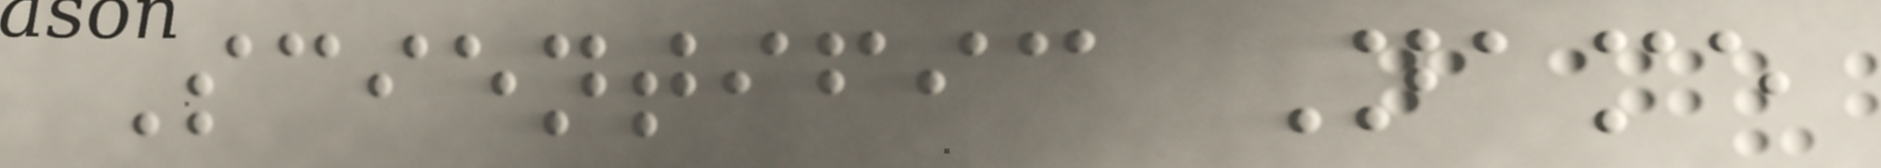Scientific Name
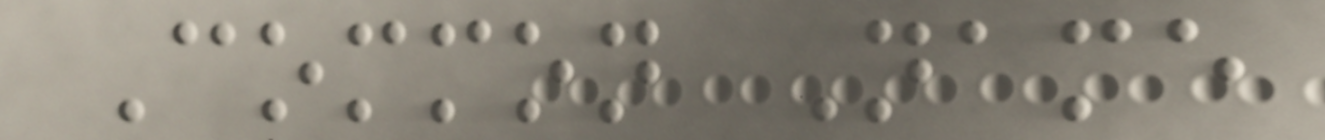Common Name
